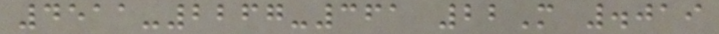4511-2267-361 22M .019
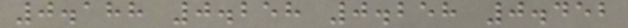0.188 0.258 0.258 0.452
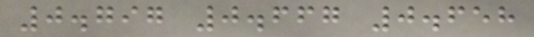0.797 0.667 0.658
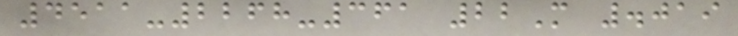4511-2268-361 22M .019
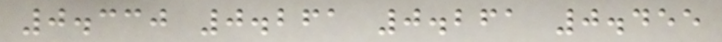0.330 0.261 0.261 0.455
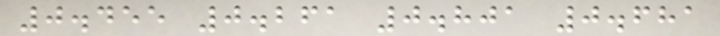0.455 0.261 0.801 0.681
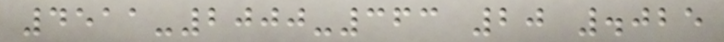4511-2000-363 20 .025
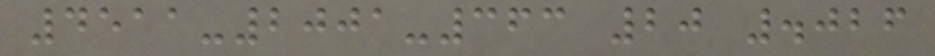4511-2001-363 20 .026
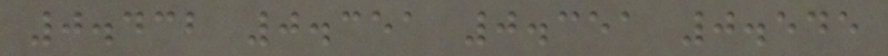0.432 0.351 0.351 0.545
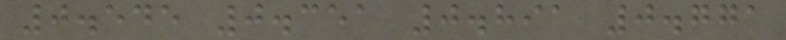0.545 0.351 0.891 0.771
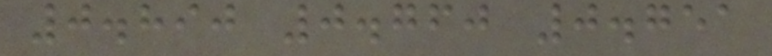0.890 0.760 0.751
